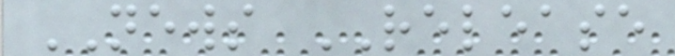NEWS RELEASE
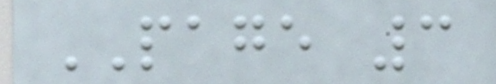PAGE 3
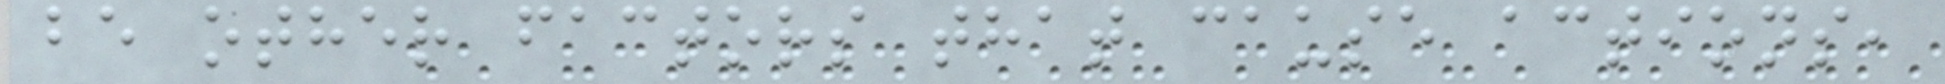be other factors that cause actions,
